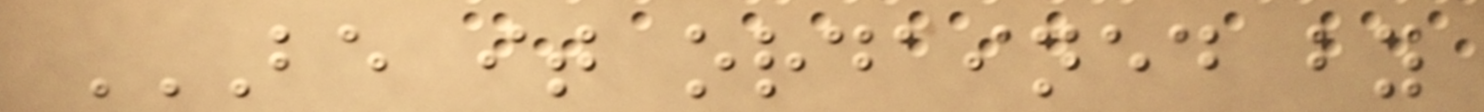BE IT ORDAINED BY
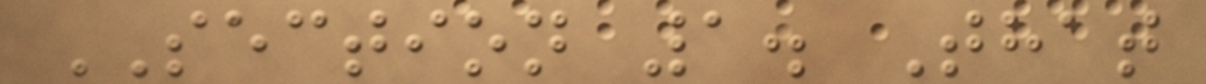SECTION 1. That
